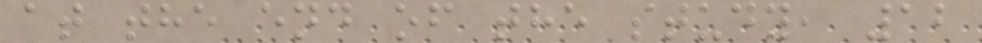at the end of the study, 12
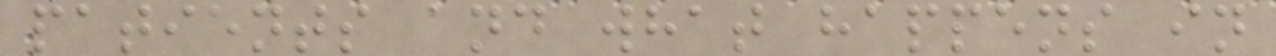patients and what happens in
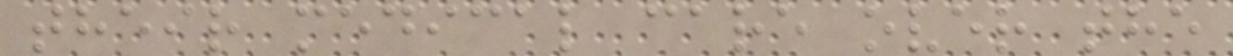their medical care over the
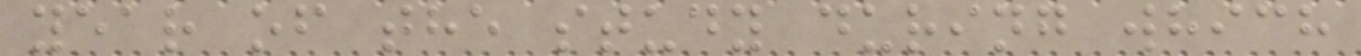year of the study during which
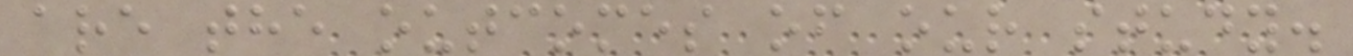are the outcomes of our study.
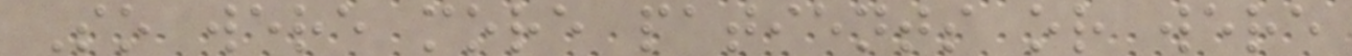So were more patients or were
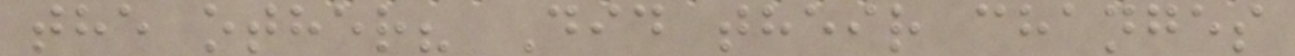the other? Did their changes
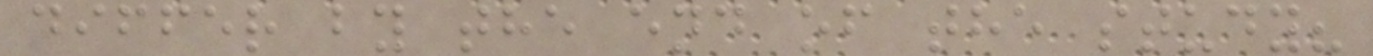differ by the end of the study?
